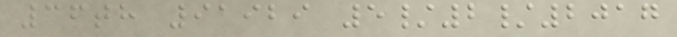36th 91929 5/2/2017
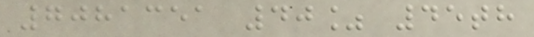7081351 40% 45th
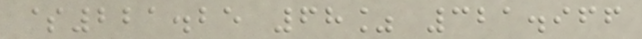$221.25 68% 321.966
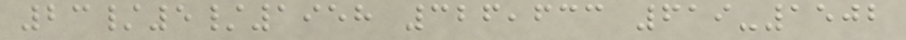23/5/1958 326,633 619-1502
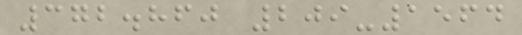372.860 209-1564
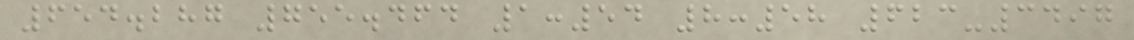654.287 755.464 1:54 8:58 623-3497
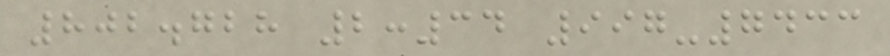802.728 2:34 997-7433
